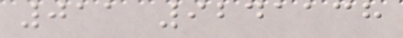011 9241138
